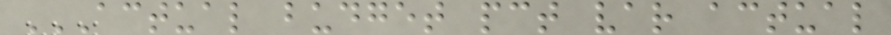ACTUAL BUDGET PCT VAR ACTUAL
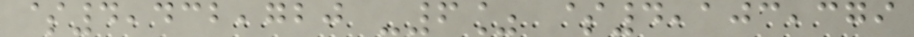$4,432,720 -6% $4,103,379
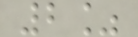2%
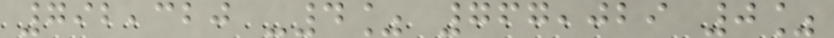792,320 -4% 767,029 0%
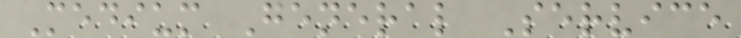Medium General Service
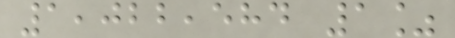1,022,584 1%
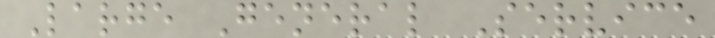Large General Service
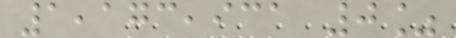1,173,931 0%
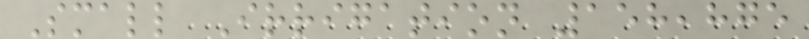Small Irrigation 158,875
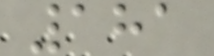181
